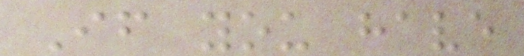If you have
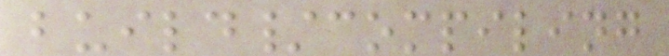build/compiling
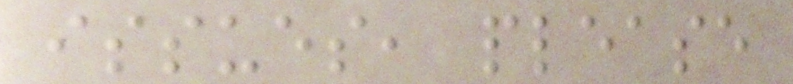issues, please
